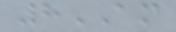8AM
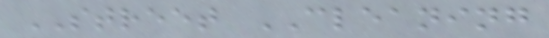STREET CLEANING
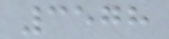3578
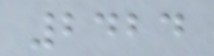2424
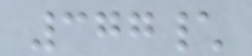377\
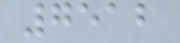7512
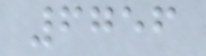6756
